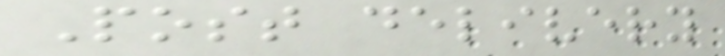Post delivery
